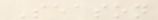Season
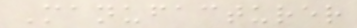Manufacturer
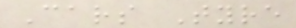Cars Tyre
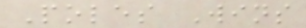Poles Wins
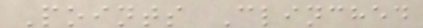Points Clinched
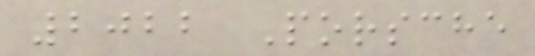2022 Porsche
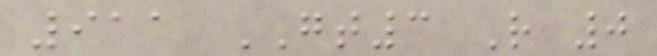911 GT3 R 0
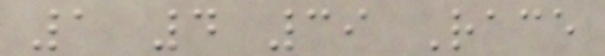1 4 39 Race
